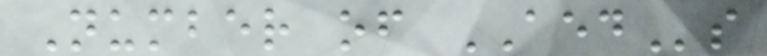Number of AEDs
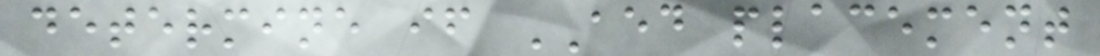determine if AED placement
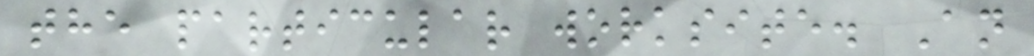the particular worksite. An
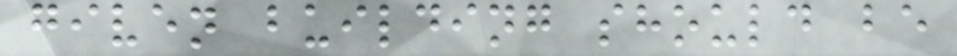given building should be
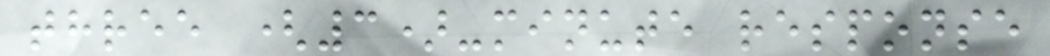three (3)-minute response
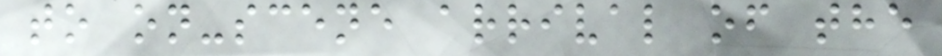to on-scene arrival of the
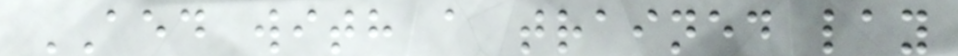AED with a trained lay
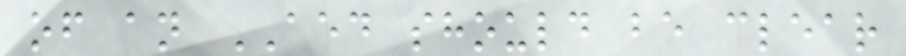of an AED should be clear
